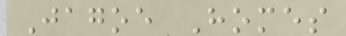Jagoe Homes
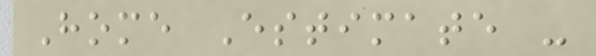Home Estimate -
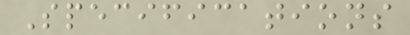Specifications
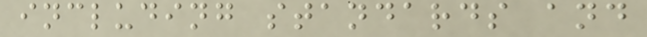including standards and
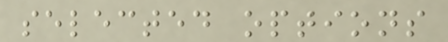selected options
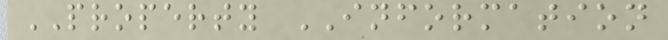PROPERTY INFORMATION
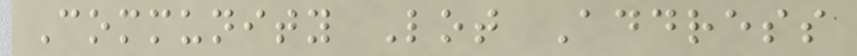Community Lot Address
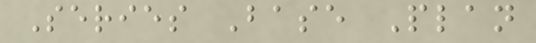Series Base Plan
